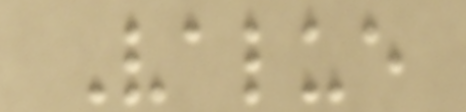Value
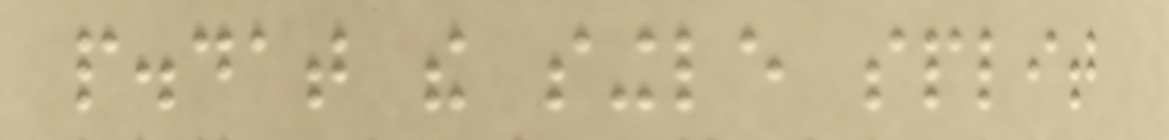p.dat the single split
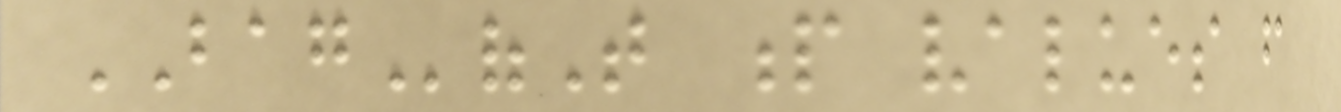BAGofT p values from
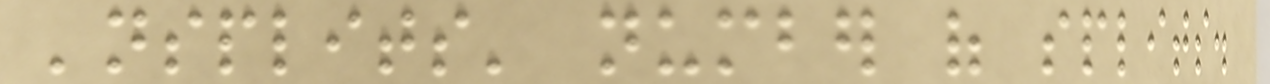'nsplits' number of splits.
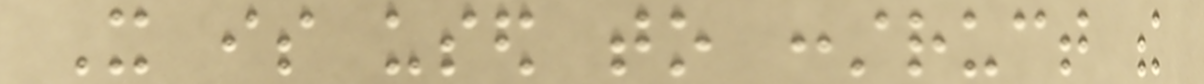It is used to construct the
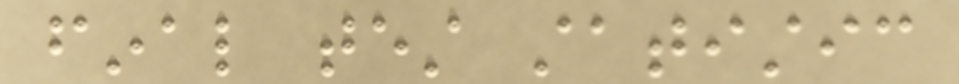final test statistic
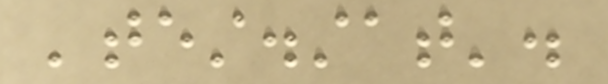'test.stat'.
